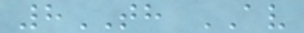8TH AV
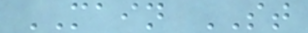MAIN ST
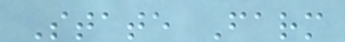State Farm
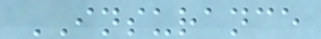INSURANCE
